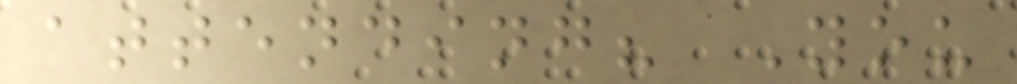attending? You
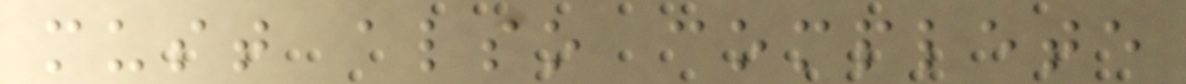must also complete
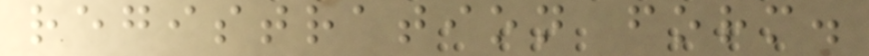registration form.
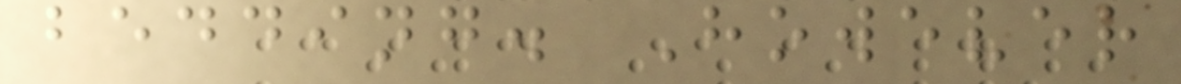bedding. However
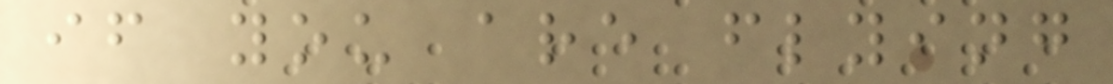if you are flying
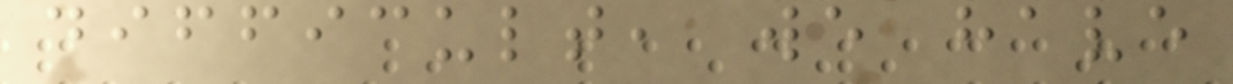difficult, we have
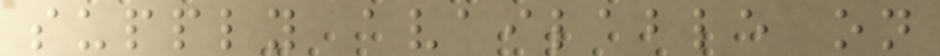supply available on
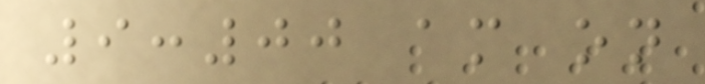9:00 am on
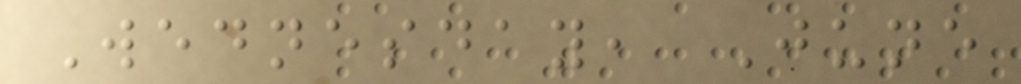Wednesday, June
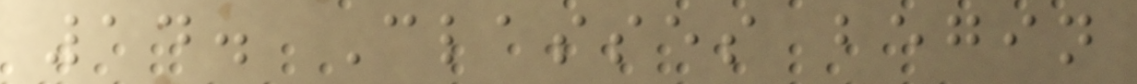14. Classes begin
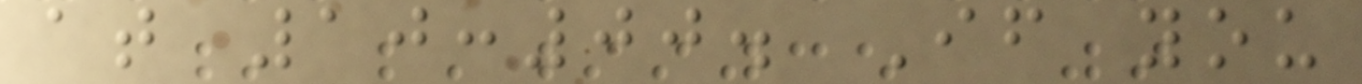at 10:00. If you
